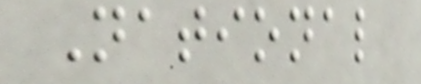National
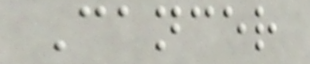Cancer
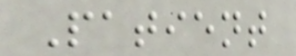Patient
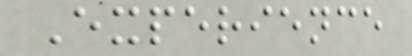Experience
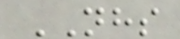NHS
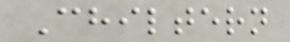Chiltern
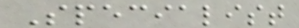Specialist
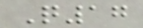Q17
